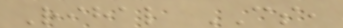Rihal CS,
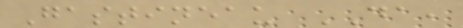Gastineau DA,
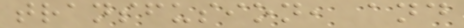transfusion, and
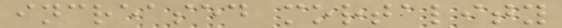increased mortality
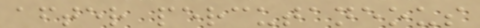after percutaneous
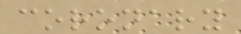coronary
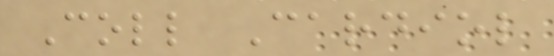Coll Cardiol
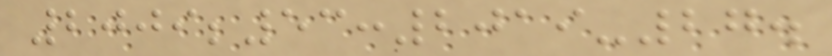2009;53:2019-27.
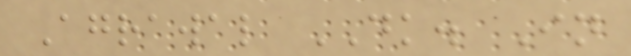Agrawal DK. In
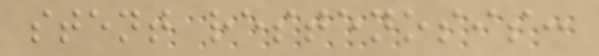stent restenosis:
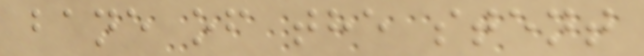bane of the stent
